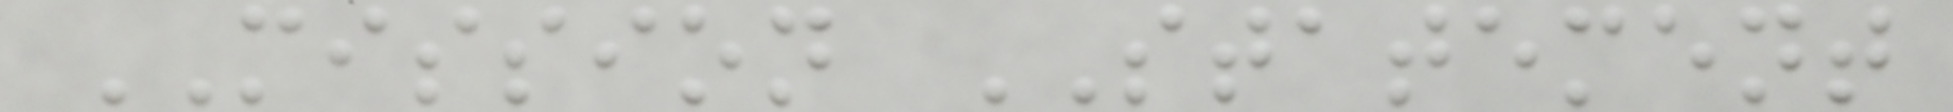MISSION STATEMENT
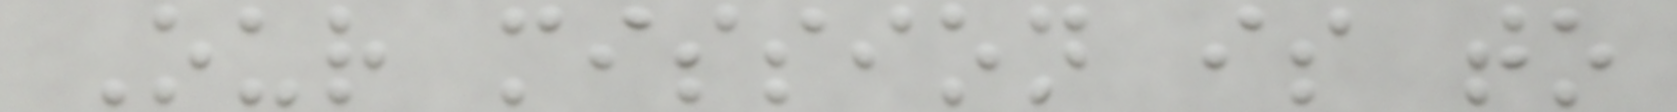Our mission is to
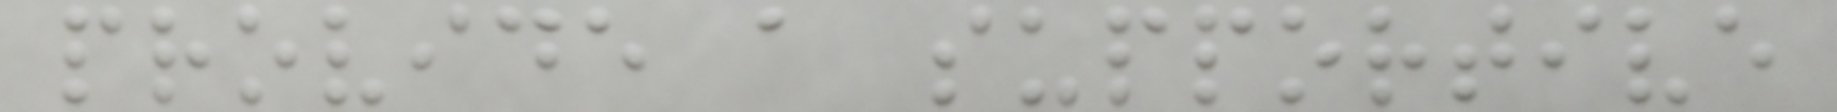provide a supportive
